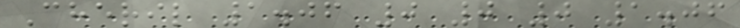Cheril 1.06 0 0 0 1.06
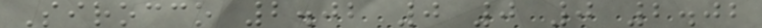Sirocco 2.02 0 0 0 2.02
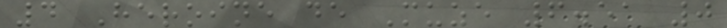4 Heroine de Muze 6.51 0
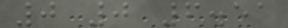0 0 6.51
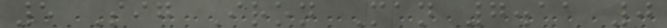5 Sig Iron Man 7.11 0
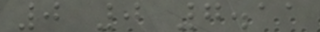0 0 7.11
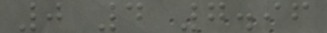0 4 7.96
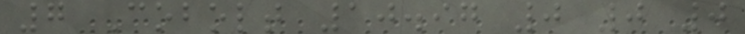7 Cobolt 10.97 0 0 0
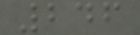246
